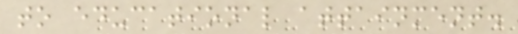to educational attainment.
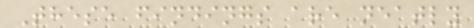These findings are neatly
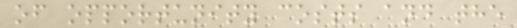of opportunity costs and the
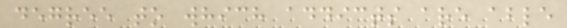degree to which addicts are able
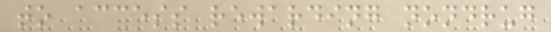to access rewarding nondrug
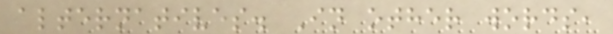alternatives. In other words,
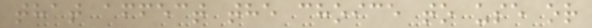that affect the choice to use or
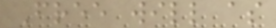Free will as
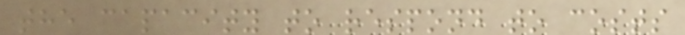the capacity to respond to costs
